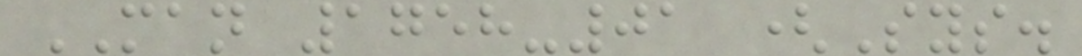MAN 1758-01 (Sys.
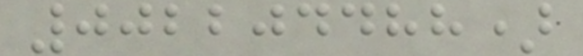002204488)
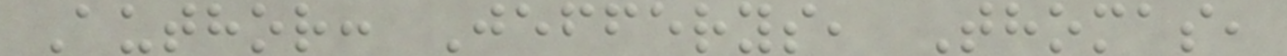Author: Jefferys, Thomas,
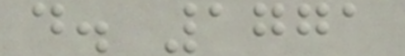d. 1771
